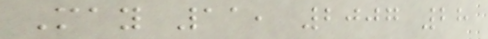May 11, 2007 28
